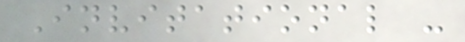Invitational -
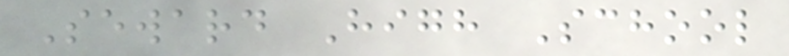Seward High School
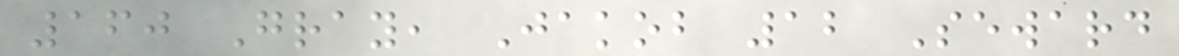160 Gray, Jakob 12 Seward
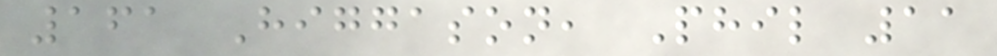161 Higgason, Phil 11
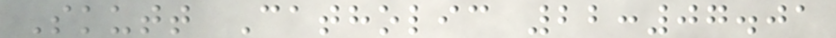Skutt Catholic 22:07.01
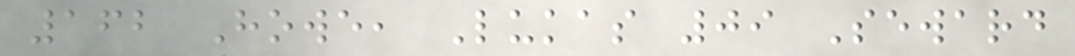162 Howe, Lukas 09 Seward
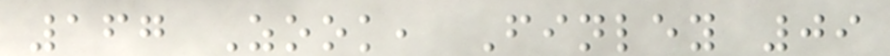167 Zook, Finley 09
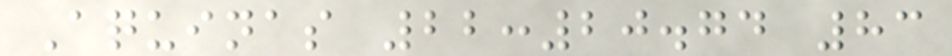Aquinas 22:20.74 83
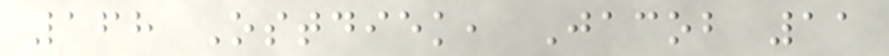168 Ostdiek, Jacob 11
